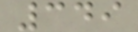349
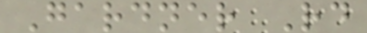Gardner Rd
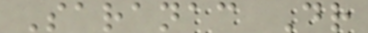Saranac Dr
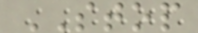STOP
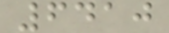6410
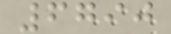6790
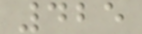425
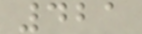421
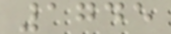1745
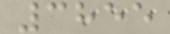3855
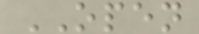OPEN
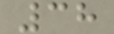38
